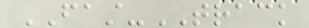FAST-TRACK
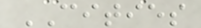CITIES
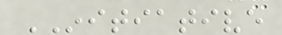INITIATIVE
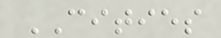CITIES
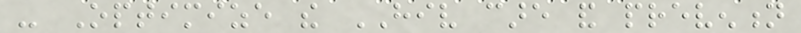- Optimize the HIV care and prevention
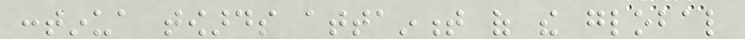continua towards attainment of the global
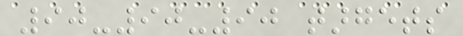90-90-90 targets
